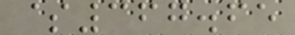$367.65
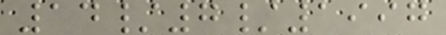14/7/1997
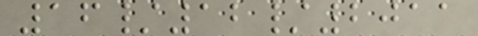16/12/2011
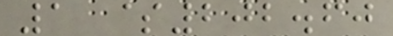1 $202.60
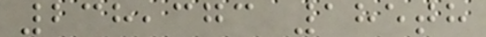238,373 185th
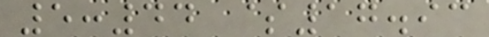5:44 $17.93
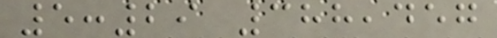5:29 388,457
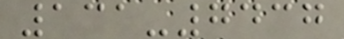131-7437
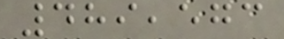489,573
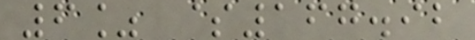6% $167.92
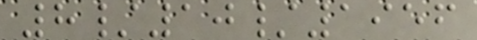8/10/1956
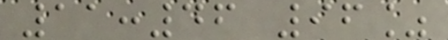11:46 96%
